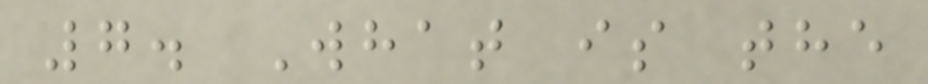7. What is the
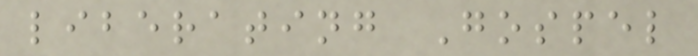liberating Gospel
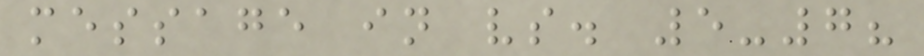message in vs. 5-7?
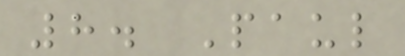8. Paul
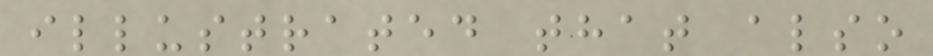illustrated that also
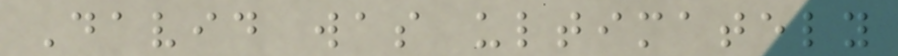David was ultimately
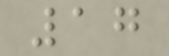17
